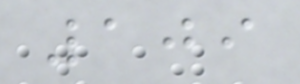109
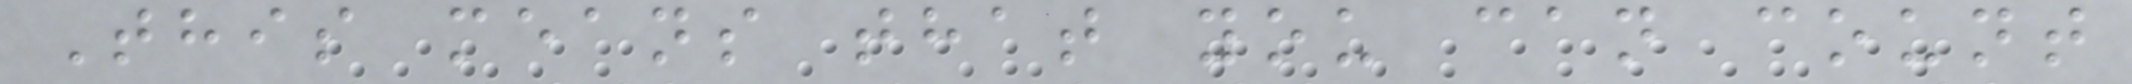This means that you can count
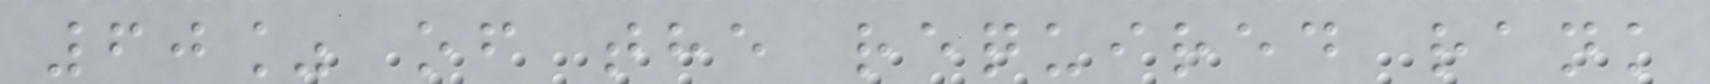60% of the required rank
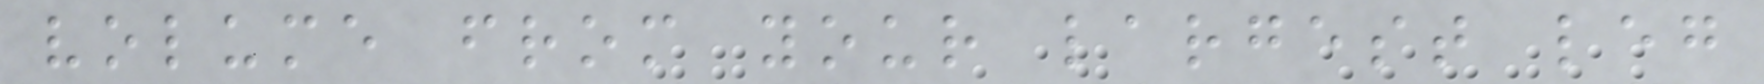volume from your largest leg
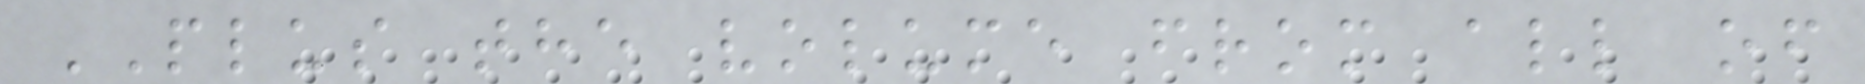PLUS the volume from all of
